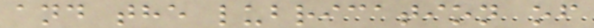and the lubrication of
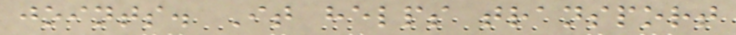joints. It helps transport
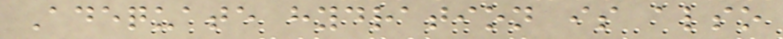Adequate hydration is also
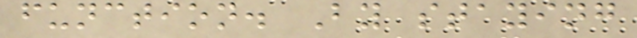function. By staying
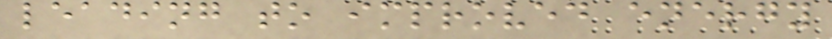leading to improved energy
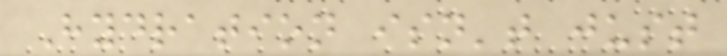Hydration isn't just
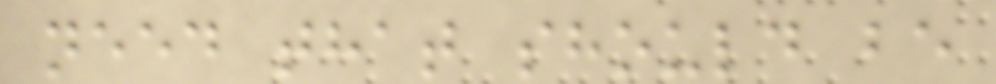need that should be
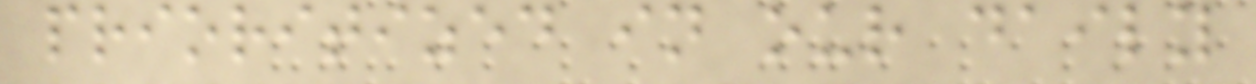prioritized in our daily
